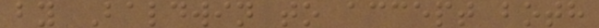by Baldwin to accept both
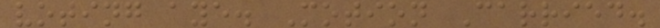voting aye. Motion Carried.
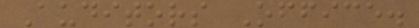Auditors Office.
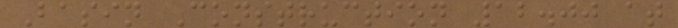Basin Construction 12.00 at
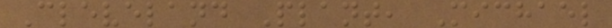Cleveland Plant, Michael
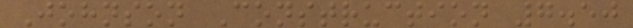Johnson Construction 7.50
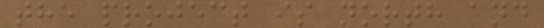the project is north and
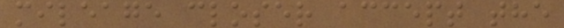mileage closer accept the
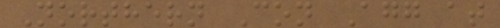Northern Con Agg at
